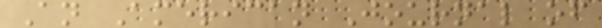An American Journal of
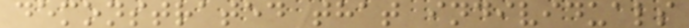demonstrated that individuals
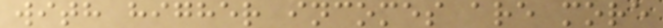with higher incomes are more
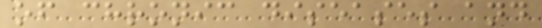of chronic diseases and
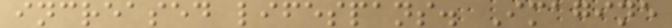increased lifespans. Imagine
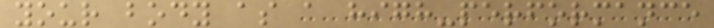your body as a high-performance
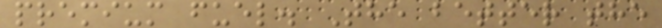premium fuel. The better the
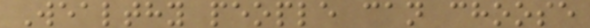Wealthy people can choose
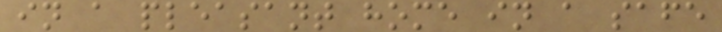in a pleasant home in a safe
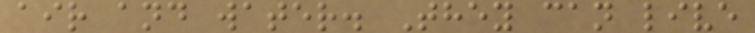air and water. They can live
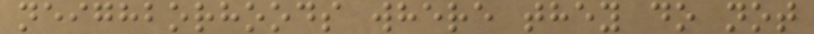neighborhoods where they do not
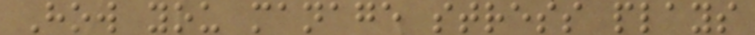How you manage stress plays
